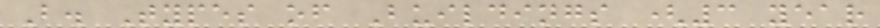B. Types of Buildings (3 year
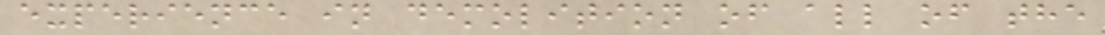experience in demolition of all of the
